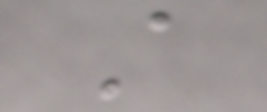A
